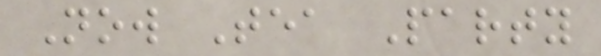Now Tea Party
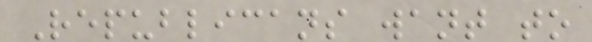Republicans want to
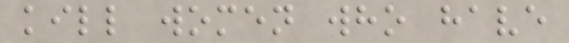kill women who have
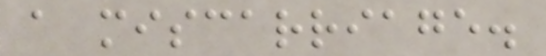a miscarriage.
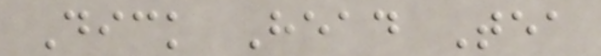Dick Head Tea
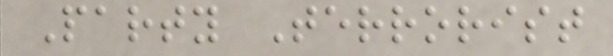Party Terrorist
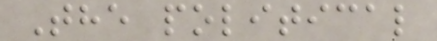The political
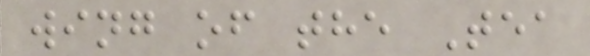wing of the Tea
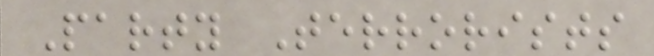Party Terrorists
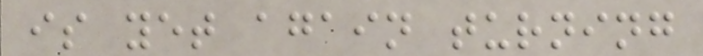is yet again turning
